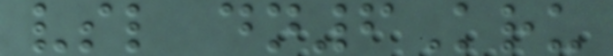vsl dn6Kru
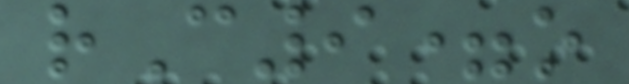rC9=o
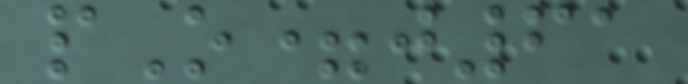pO=j61
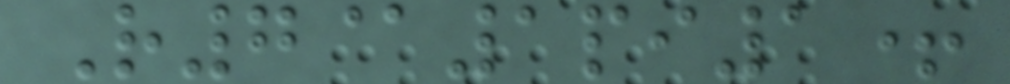R7@1pi1+
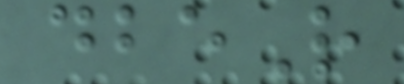dbeR
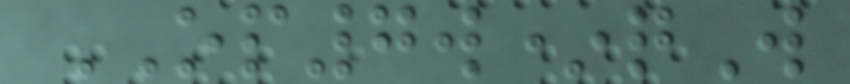OP7w*qW
